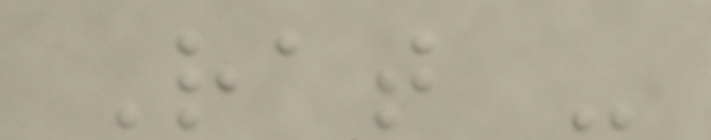Rat -
